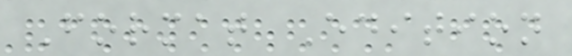Format Edition
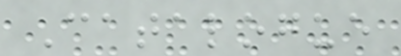Catalogue
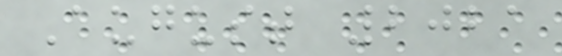August 2021
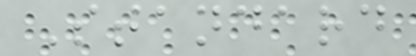Standard
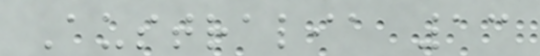Australia 13
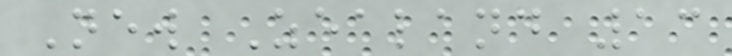New Zealand 13
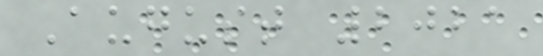August 2021
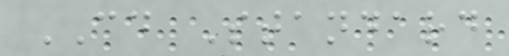CD Standard
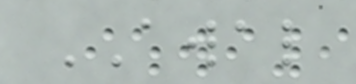AWAL
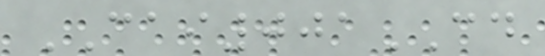CAI001CD
